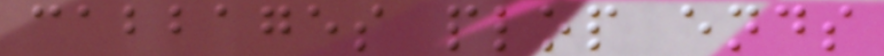cabbages plop ends
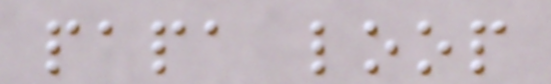papa loop
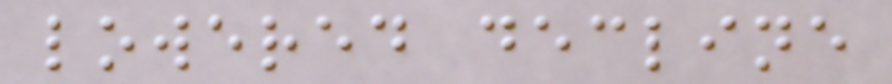lowered decline
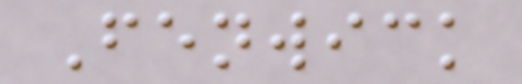Fenwick
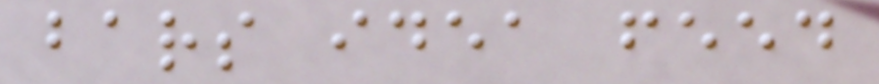bars idea feed
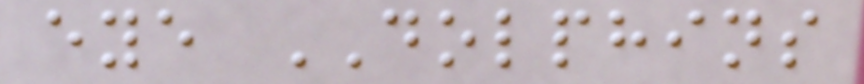eye DOLPHINS
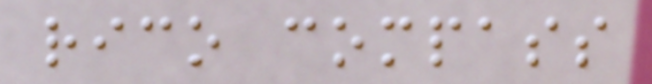rico compass
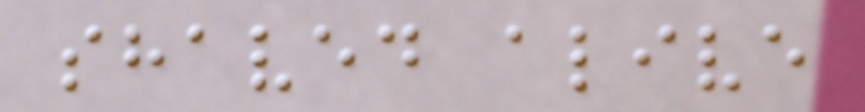shaved alive
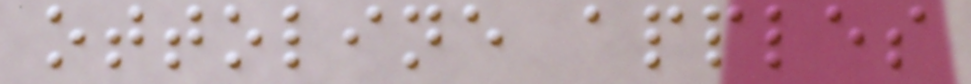ottoline apples
